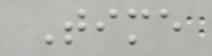Time
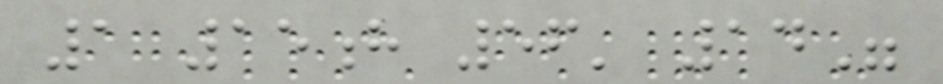1 15h 56' 14"
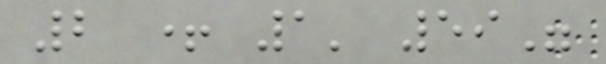2 + 1' 59"
